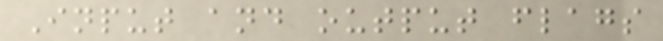Input and output flags
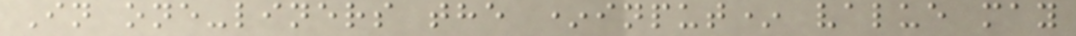In one-liners the *input* value may
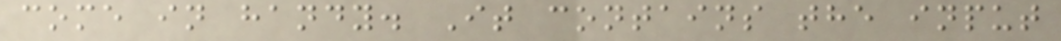come in handy. It contains the input
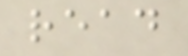read
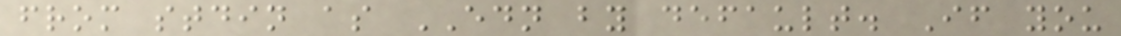from stdin as EDN by default. If you
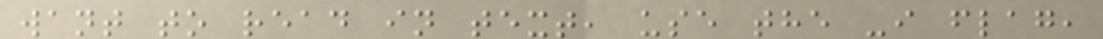want to read in text, use the -i flag,
